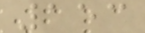153
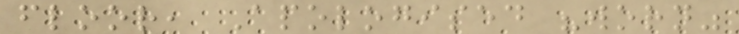floor, Apologised "worn"
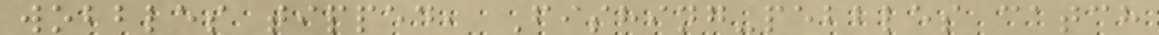wobbles tipped, Fishing-pebbles catch
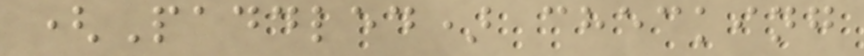(Paddled) checking
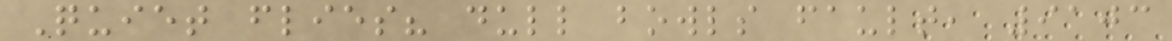Quiet flies? dull bowls fault, 9103
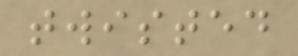twisted
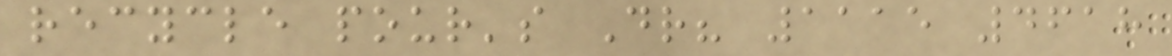recycle pour's Dr? 1115 4618
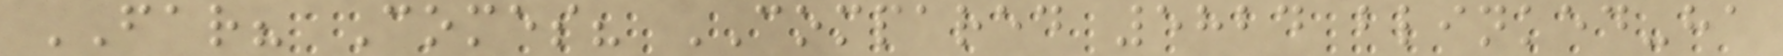FAR? Comes? COMPARED 5824 blinked-ha
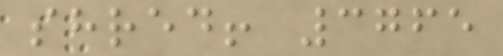shred! 3765
